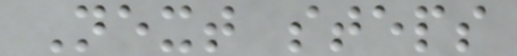Next steps
